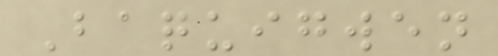Baquigwen
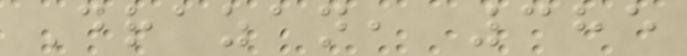Drazan, 385
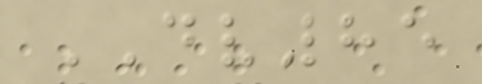DV85
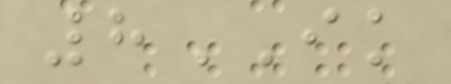8IK
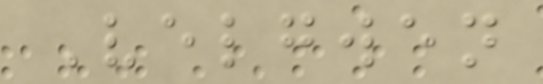Velgwen
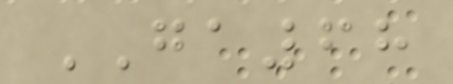GA68
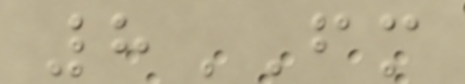8FM
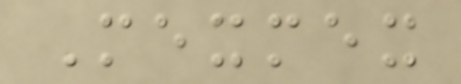Mexmex
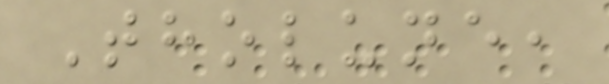Tholune,
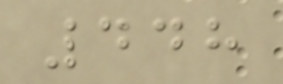448
